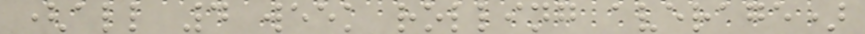(all 4 week rolling average)
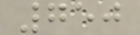750
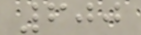600
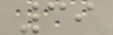39
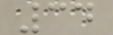34
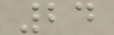24
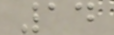14
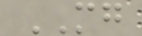MG
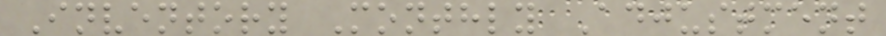Inventory Monthly Adjustment
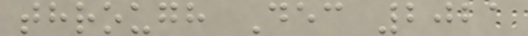through Dec 2021
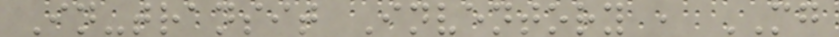In-transit Inventory , MG
